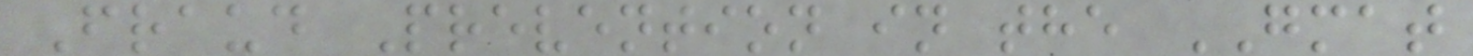Fraud Prevention in the GMAT
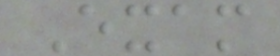Exam
